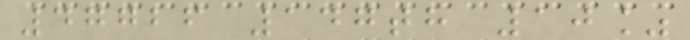47726 147th 10%
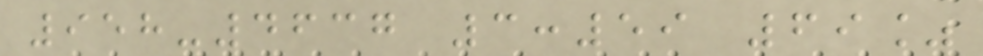958-4637 3:59 69%
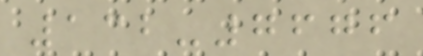132-7676
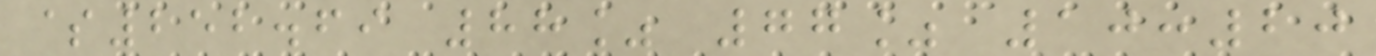$252.69 88% 77% 10:20
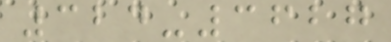324-3627
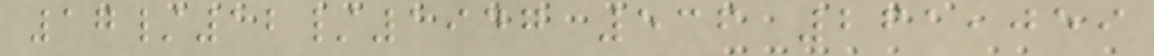17/12/1947 536 261,059
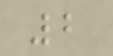2
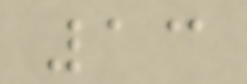13
